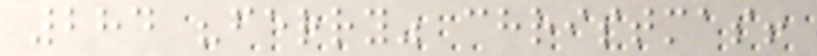284 "ferry" christmas!
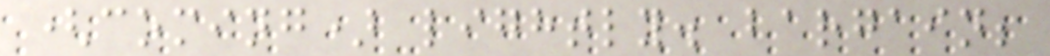(coming) lightly. bargain;
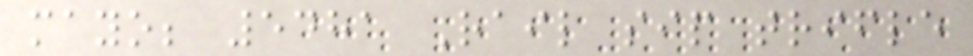mayo; 5481 Rail sip trifle
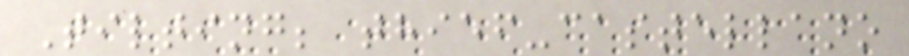Tilting; thief-castellano
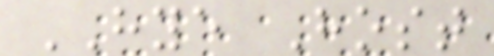HYE Host
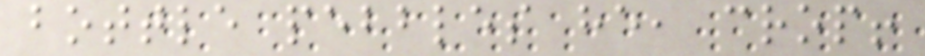bottle pebbles he, crop!
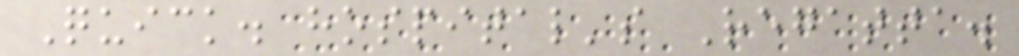Quick. hospital's Regatta.
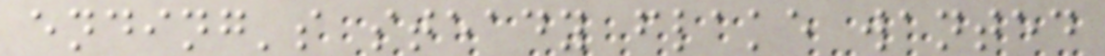ending's steady flake wanted
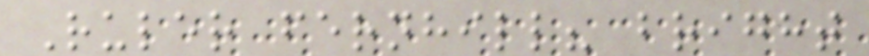Ruler fernhill? bright
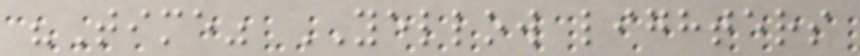"Time" YELLOW lighters
